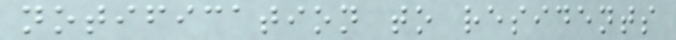notification to residents
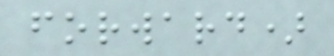forward)
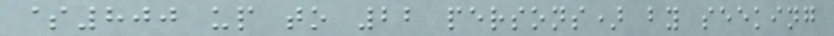$800 up to 22 persons) by seeking
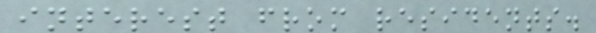interest from residents.
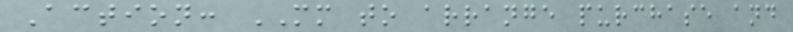Action: MM to arrange purchase and
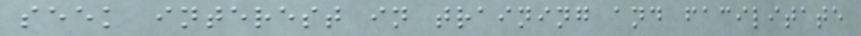seek interest in training and facilitate
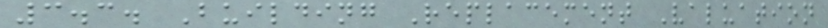3.3. Building Replacement Valuation
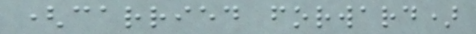(carried forward)
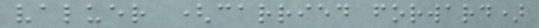valuer (carried forward)
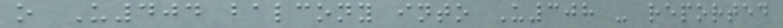o U404 balcony into U308 - reported
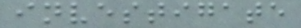investigate
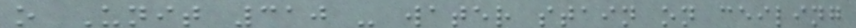o Unit 310 - water stain on ceiling
